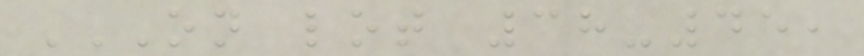ON LOT 38-45,
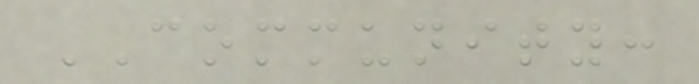COMMUNITY:
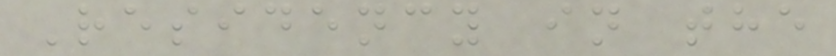Residency in the
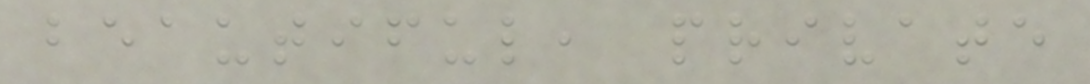beautiful, private
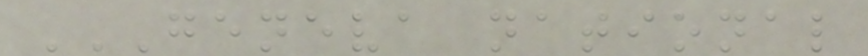GENEVA NATIONAL
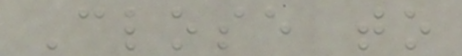Close to
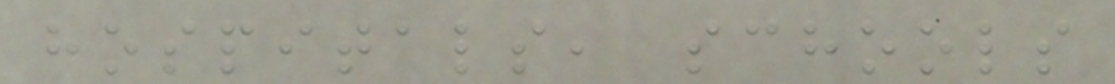hospitals, schools
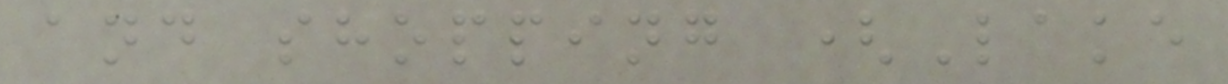and shopping (Lake
